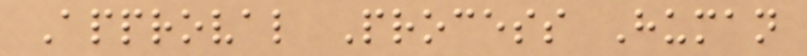Approval Process Human
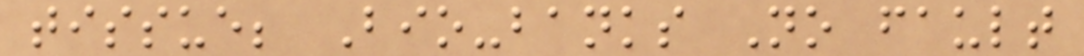tissue; Bio-banks No fault
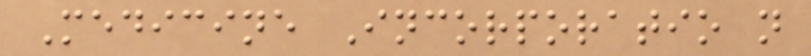Medicine Incorporatio n
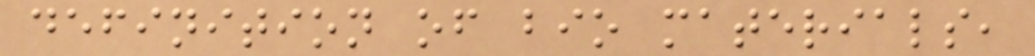definition of bio materials,
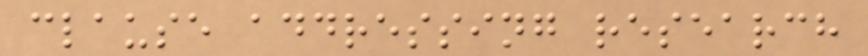clause addressing research
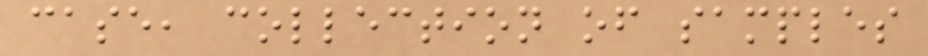case, collection of samples
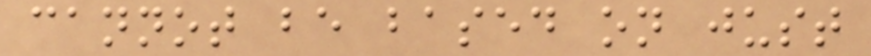cannot be based on just
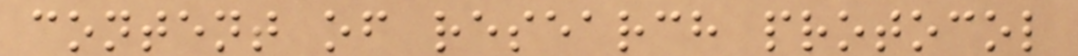content of research protocol
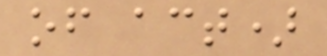of act)
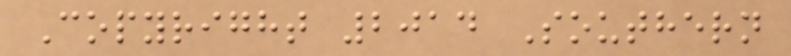Copyright 2014 Southern
